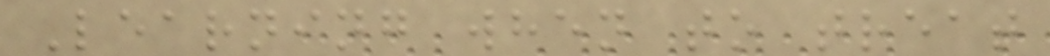Learning when to treat
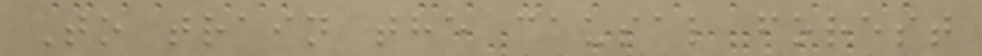To train the causal forest
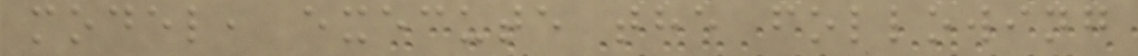model, execute the following
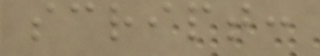script:
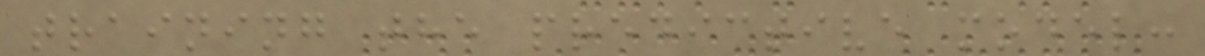training the predictive model:
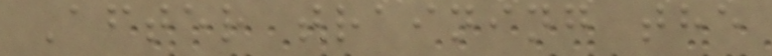After training the
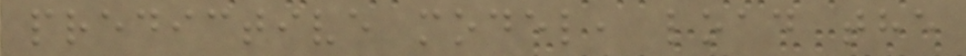predictive model, load the
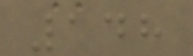148
